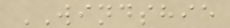WINDSHIE
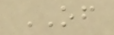OF
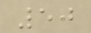50
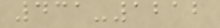431-1212
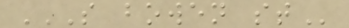S BOWEN ST
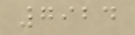7924
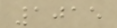1015
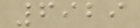6929
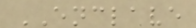ENCLAVE
